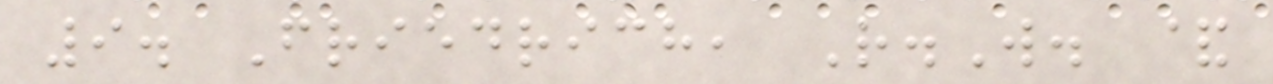9. Friedrich, R.W. &
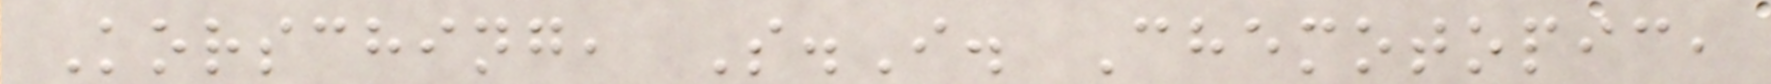Korsching, S.I. Chemotopic,
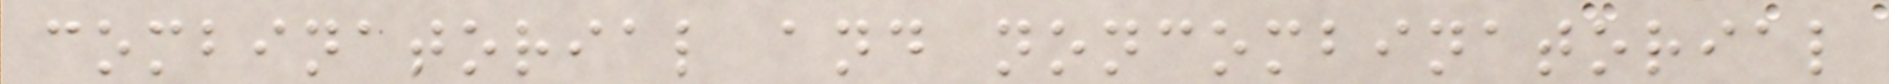combinatorial and noncombinatorial
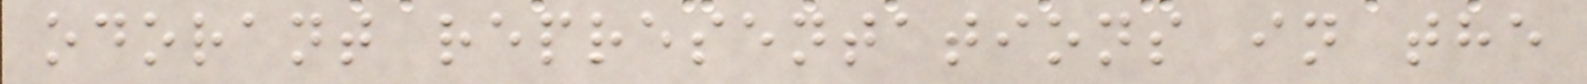odorant representations in the
